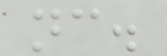nc.
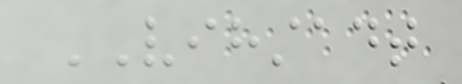VIHSTADT
